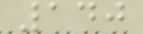140
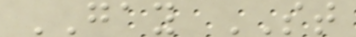GAY ST
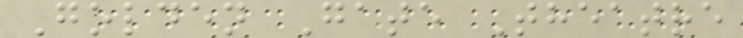Golden Gate Theatre
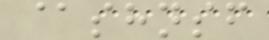@shnsf
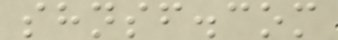shnsf.com
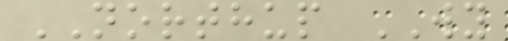NORTHUP WY
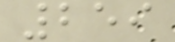259
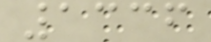1336
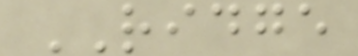RIDGE
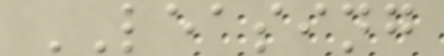LEASING
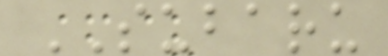SUBARU
